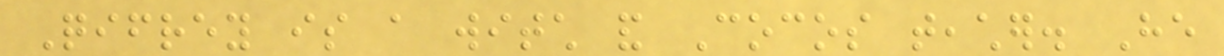Qifrey is a witch and Cocos teacher. He
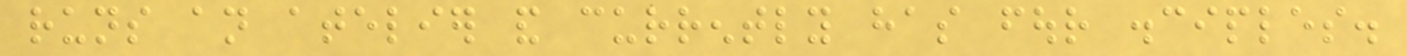runs an atelier and currently has four disciples.
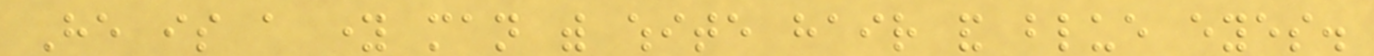He is a young man with white hair and blue eyes.
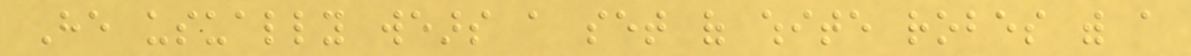He usually wears a set of white robes with a
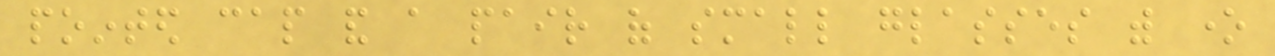pointed cap and a pair of small glasses with one
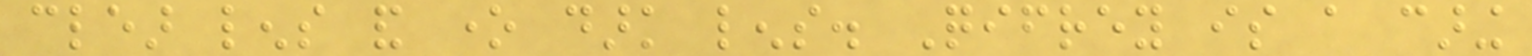clear lens and one dark lens. Qifrey is a caring
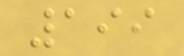199
